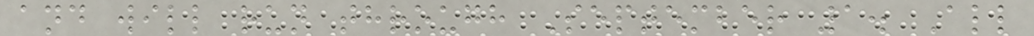and will run through September 1. All
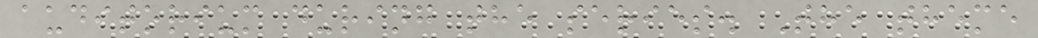auditorium during the series. The theme
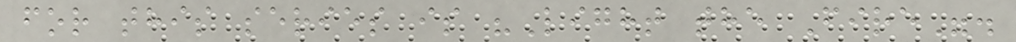for this series is "Light the Fire".
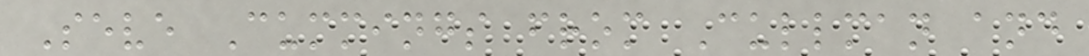Seve Cummings from Cullman and
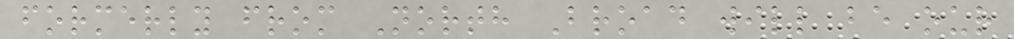formerly from North Broad will be our
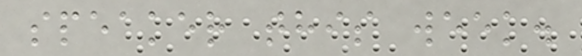speaker this week.
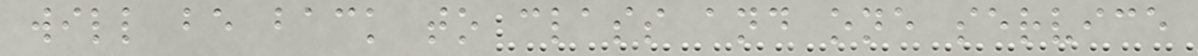will be back to class and one service
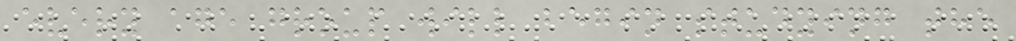every age group will begin studying the
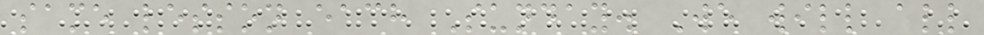same lesson each Sunday. We will all
